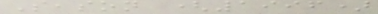Season (1996)
